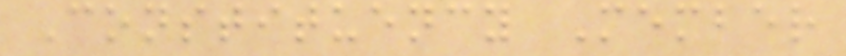Constituency Member
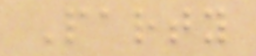Party
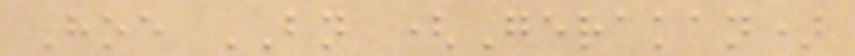Hoe BN (Gerakan)
